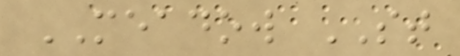MEADOW ST
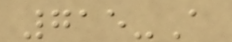715-A
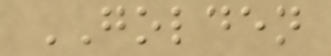GOLDEN
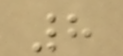8
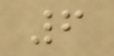6
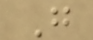G
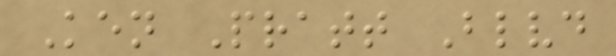Ken Pratt Blvd
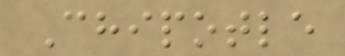Chipotle
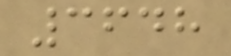3648
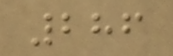286
